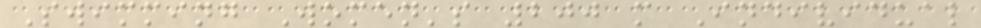Swimming Women's 200 m Individual
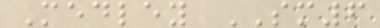Medley SM6
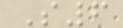S6
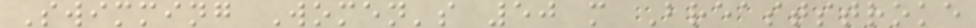Swimming Women's 50 m Breaststroke
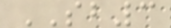SB3
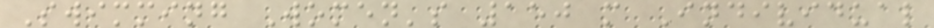Swimming Women's 150 m Individual
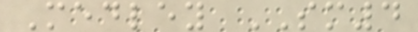Medley SM4
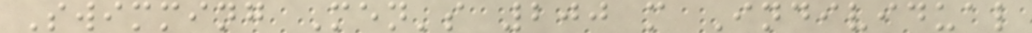Swimming Men's 200 m Individual
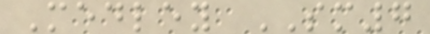Medley SM7
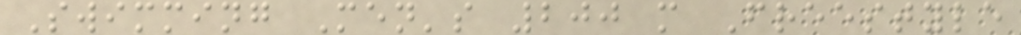Swimming Men's 200 m Freestyle
